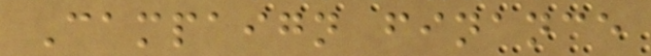Campaign finance
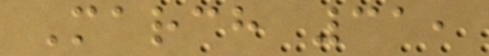March 31,
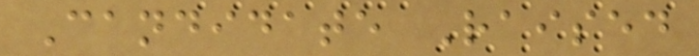Candidate Raised
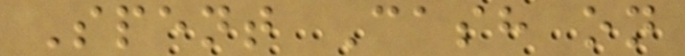Spent Cash on
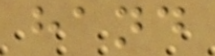hand
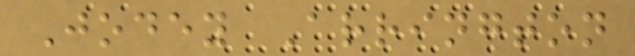Jodey Arrington
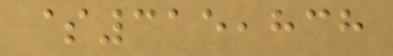$315,838
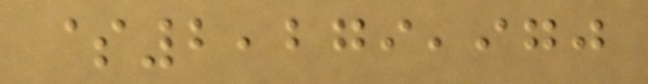$2,279,970
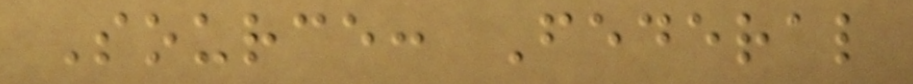Source: Federal
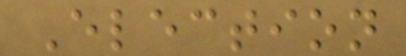Election
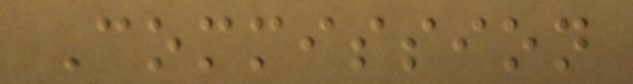Commission
